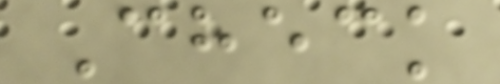Check
